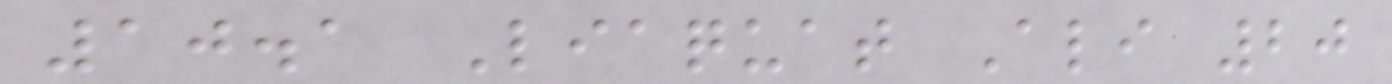10.1 Liaquat Ali 20
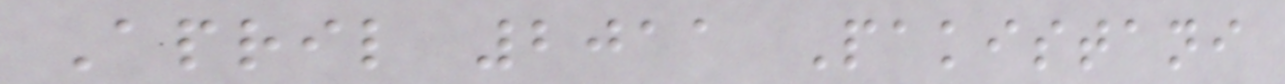April 2011 Pakistani
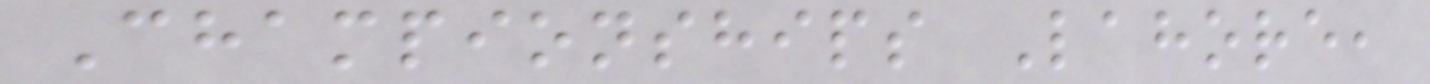Championships Lahore,
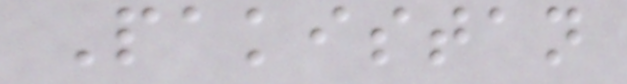Pakistan
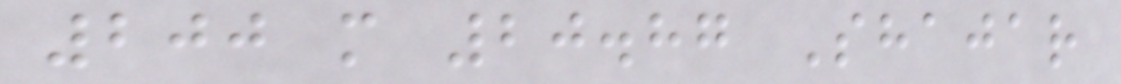200 m 20.87 Shajar
